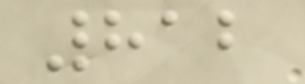812
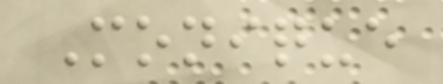Monique
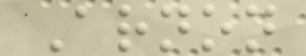Arnon
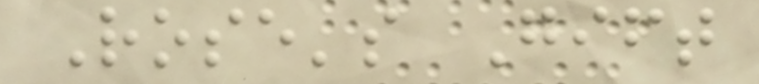Rose's Gift
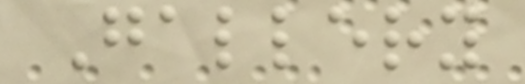Gallery
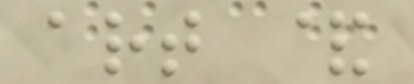art &
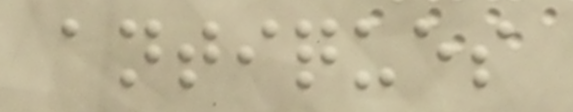antiques
